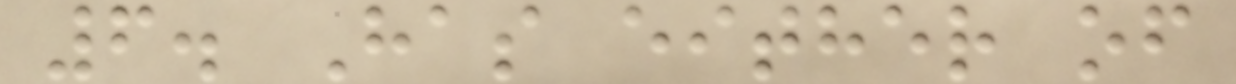6. Has either of
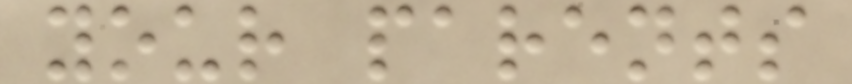your parents
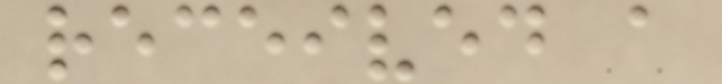received a
